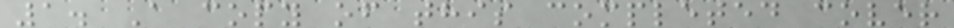1. A copy of this completed cover
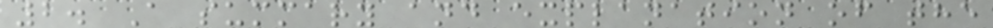2. A summary and explanation of the
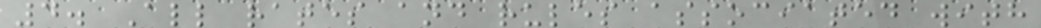4. All rates and rules associated with
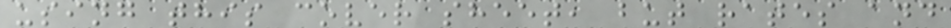using this cover sheet, but rates and
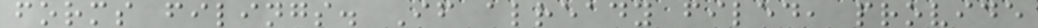forms filings. If already filed, provide
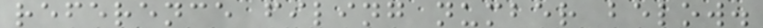reference filing number below.
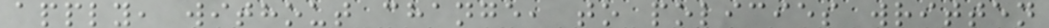apply, without change, to policies written
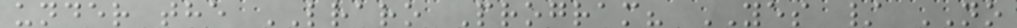under the LRARO Program? YES / NO
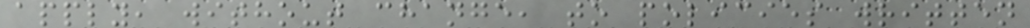apply, without change, to policies written
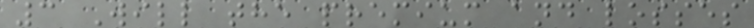3 Will the premium and losses
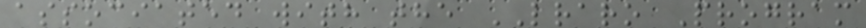associated with the LRARO Program
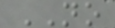NO
